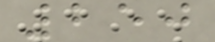250
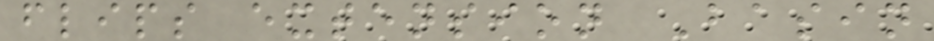flips extension Basin
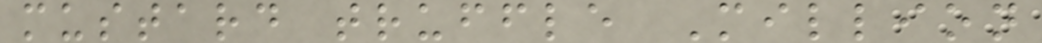mustard truffle Million
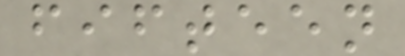fifteen
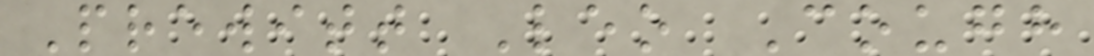Prewitt Leo Cough
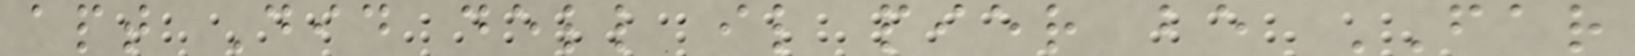apt Did dell il pier be FAR
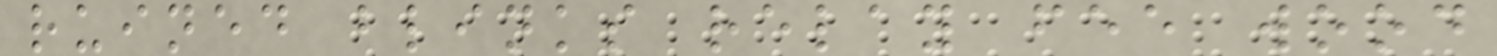ruined blinks relay fee wood
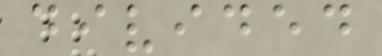divided
